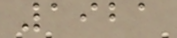1921
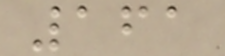161
